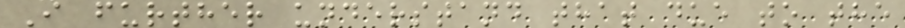I further understand that due to the
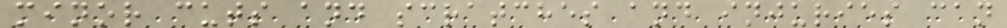minor cuts and scratches and injuries can
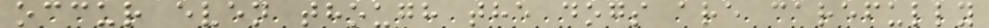occur even though the dogs are carefully
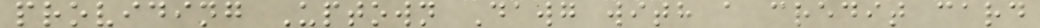providing Uptown Dawg with a credit card
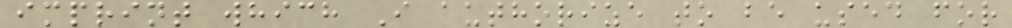imprint which I authorize to be used for
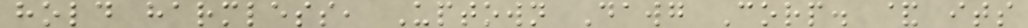hold harmless, Uptown Dawg Corp. & its
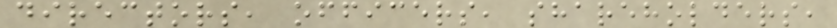directors, officers, shareholders,
